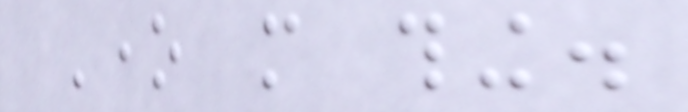One more thing.
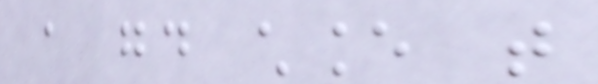a good chance that
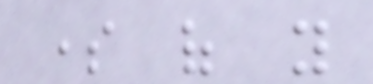some of you
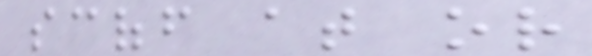scoff at or
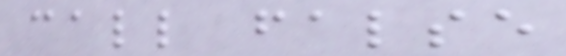call false
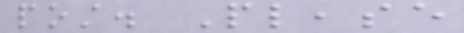post. Please
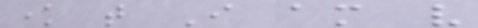know that I am very
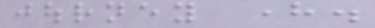journey here.
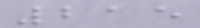215
